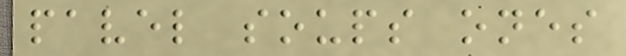pavel soups ones
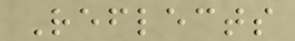Reflects
